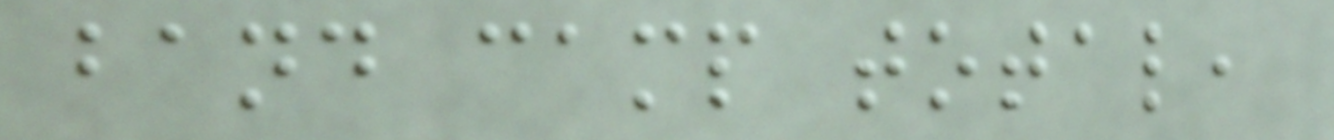band camp total,
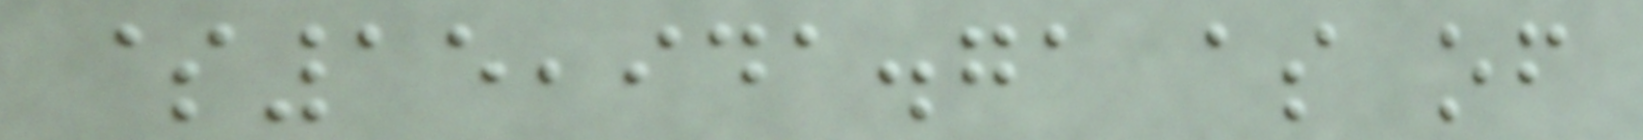$15,941.71 as of
